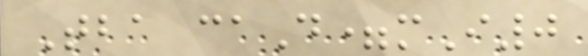Tba caD=mI0
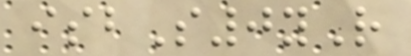isbS0yR
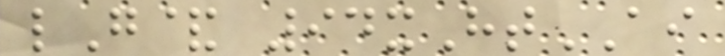lG& 94xHtAI
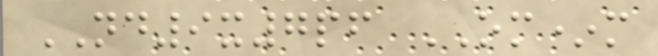ND9x7pf OM*m
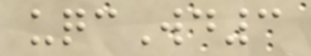uqcWd3
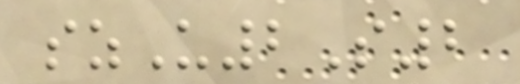szU2S2
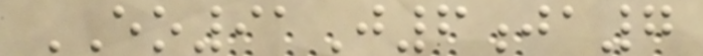EO91J6ja7
